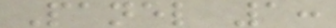Panel 1:
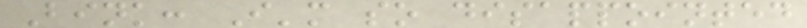Bink: I'm so disappointed
